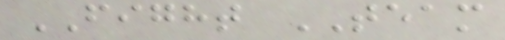FIGHT TEAM
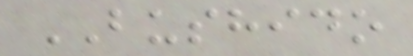BUSHIDO
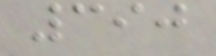390
